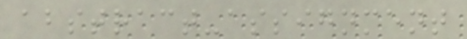abstract-assignment
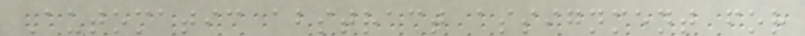Automatic abstract assignment for
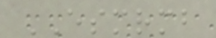ESMRMB
